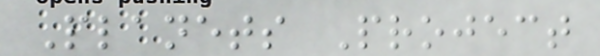Planets Project
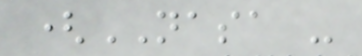(NASA -
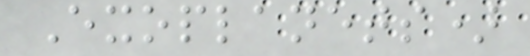Exoplanets)
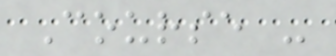Course -
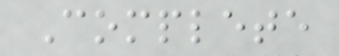Complete
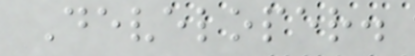Developer.
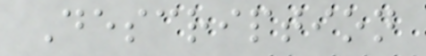Description
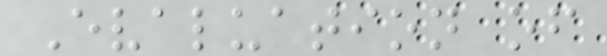Evaluation of
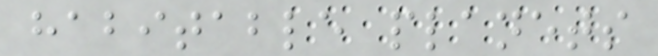habitable planets
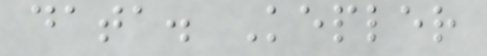data. Kepler
